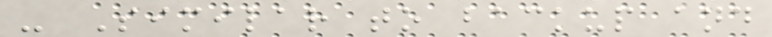- Similar to backup and
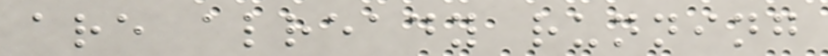are already running
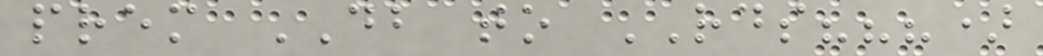prem DB to RDS???)
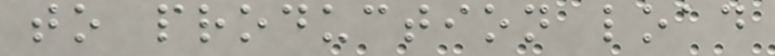to production load
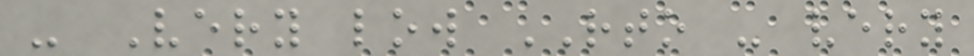- Very low RTO - very
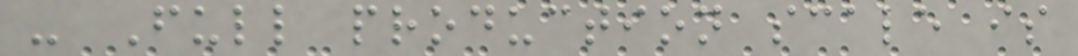- Full production scale is
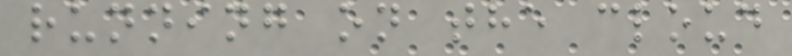running on the cloud
